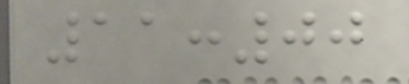11:00
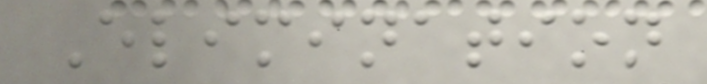Elimination
